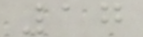17
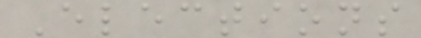Elections
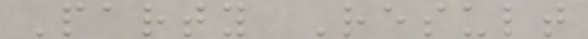Party Result
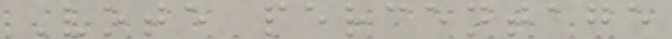Vote percentage
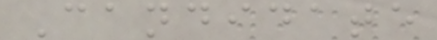Candidate
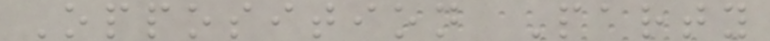Opposition Party
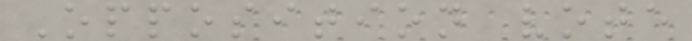Opposition vote
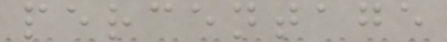percentage
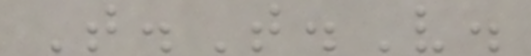T.T.V.
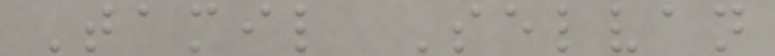Tamil Selvan
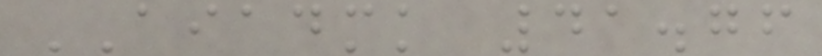AIADMK 41.76
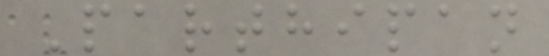Parthipan
